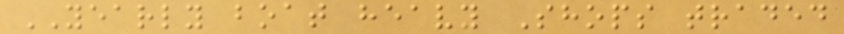YEARLY boat heavy Shops traded
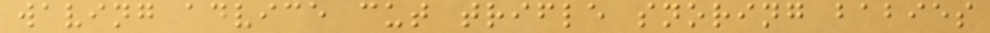waving advice cut trifle snoring babies
